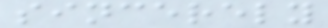sincerely
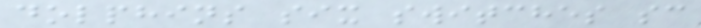dolphins six switches sc
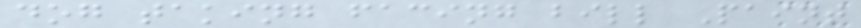dog taking facing bill Paint
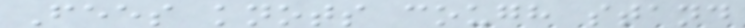Fees knots cough stand
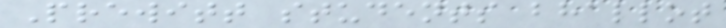Prewitt students bhallot
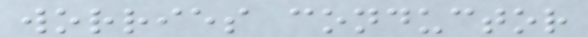worries conductor
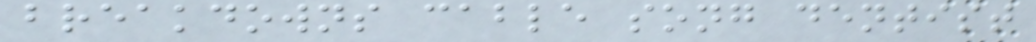breakdowns cable song dentist
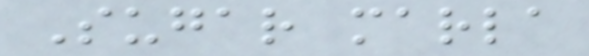Sugar marla
